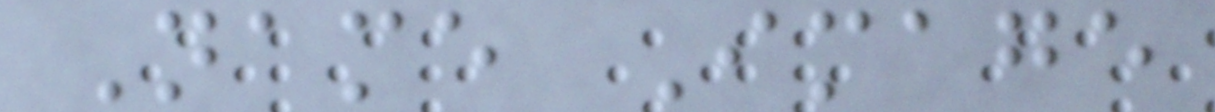Name Image
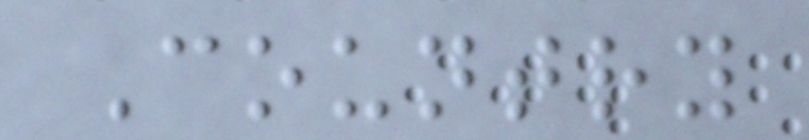Country
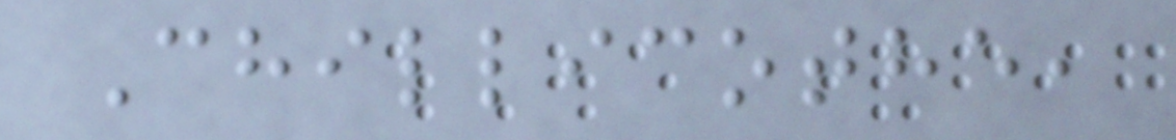Chillicothe,
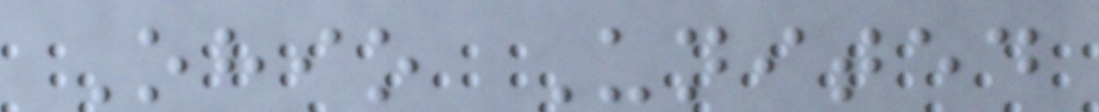Ohio United
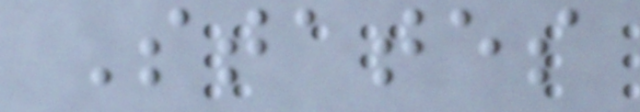States
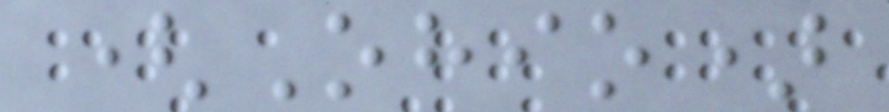(Ohio)
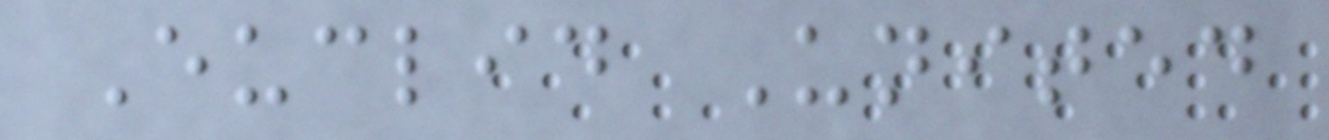Euclid United
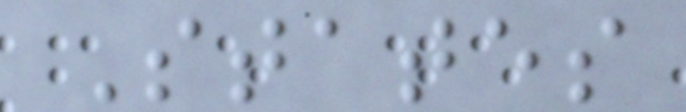States
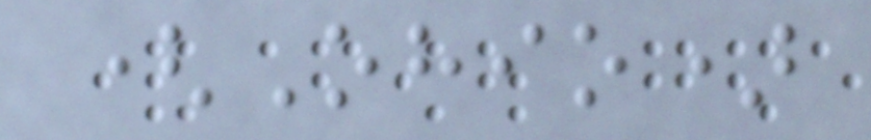(Ohio)
